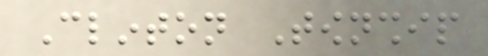Clinton Township
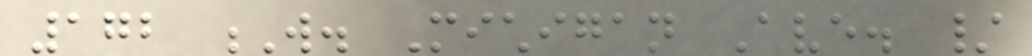172 W. Michigan Ave. /
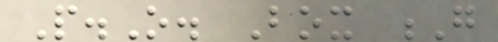P.O. Box G
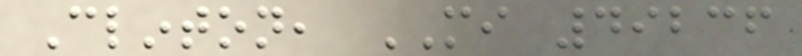Clinton, MI 49236
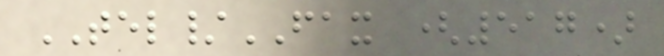TEL/FAX (517)
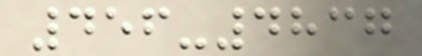456-4837
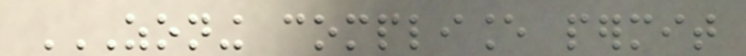ZONING COMPLIANCE PERMIT
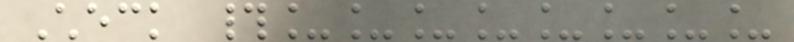Check #________
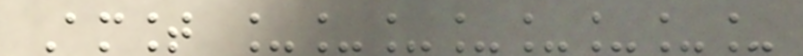Amount ________
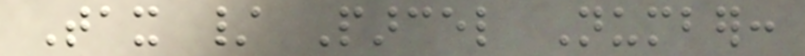Tax / Parcel Number:
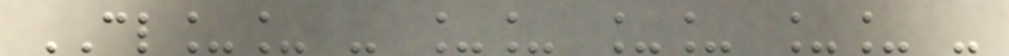CL__ - __ __ __ -
